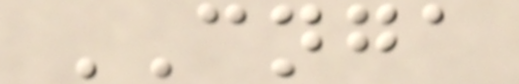CNGA
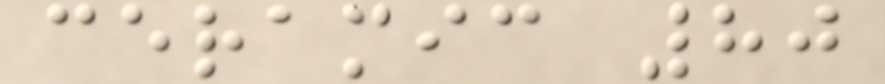ceramic 80
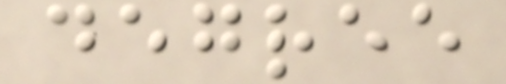degree
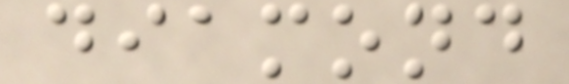diamond
